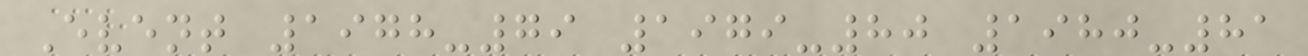Event 1978-79 1979-80 1980-81
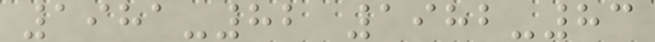1981-82 1982-83
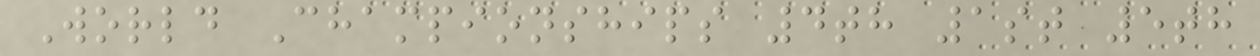World Championships 4th 1st 5th
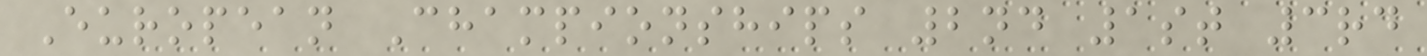European Championships 2nd 1st 3rd
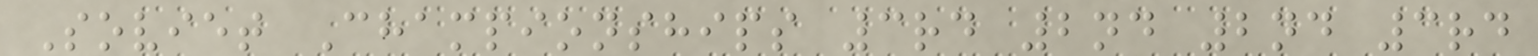Soviet Championships 3rd 2nd 2nd 3rd
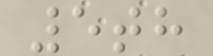5th
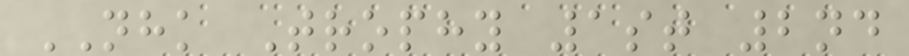NHK Trophy 1st 2nd
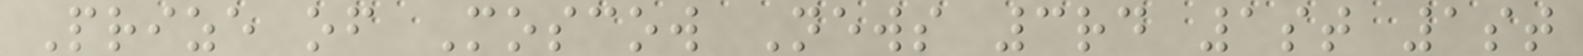Prize of Moscow News 3rd 1st 1st
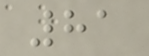81
